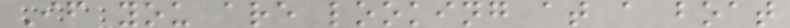If you are looking at a boat
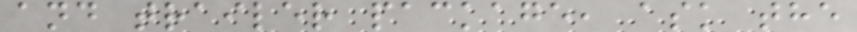and trailer package, ask the
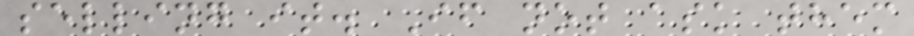selling it. If not ask them
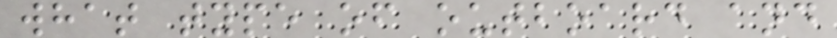what type of outboard and
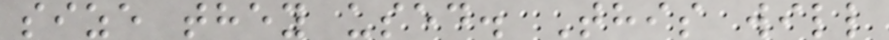size they used. This will
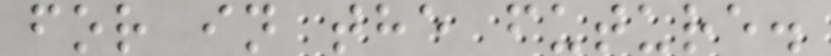for in the future.
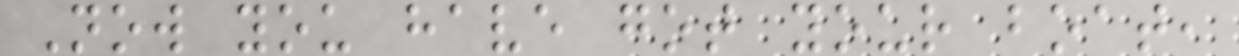Now you have got your boat,
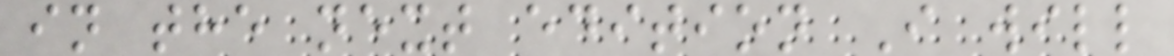in the next edition I will
